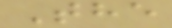The
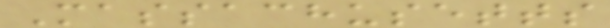Massachusetts
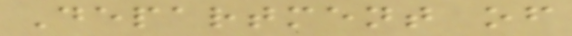Department of
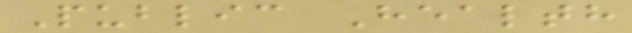Public Health
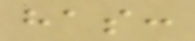has:
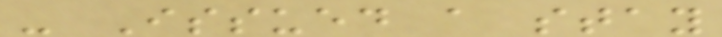- Issued a stay
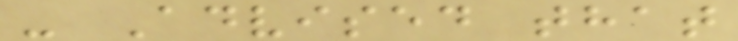- Advised that
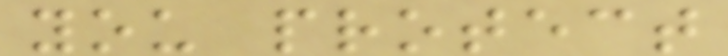you protect
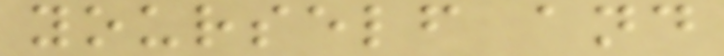yourself and
